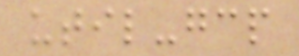util-gcp
